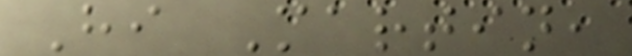Hi Martin,
